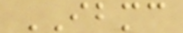IBMC
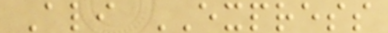Ali EXPRESS
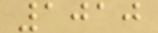1010
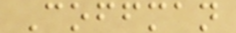Coffman
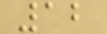12
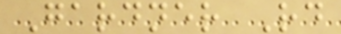Gardner Rd
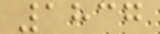1837
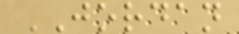JORDAN
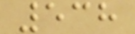538
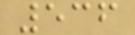536
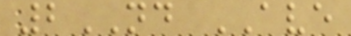2ND AVE
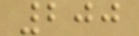200
